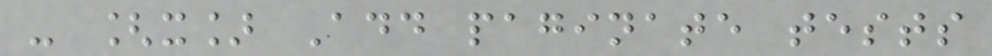- [x] Add paginate tests
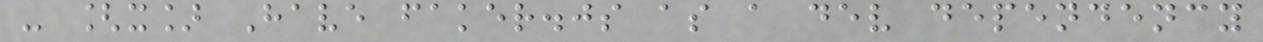- [x] Have faker.js as a dev dependency
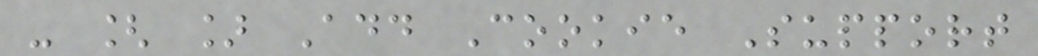- [ ] Add Cookie Support
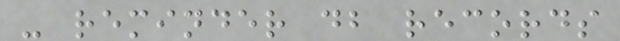- reminder db records
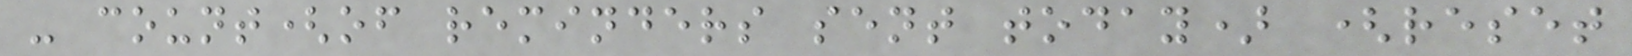- count(of reminders sent today) (reset
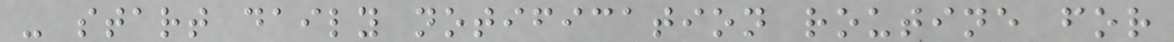- start daily notification routine for
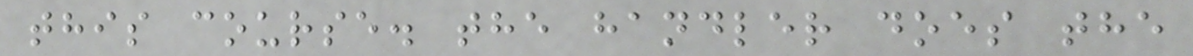this course. the handler does the
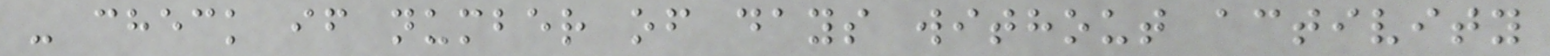- check if number of days without activity
